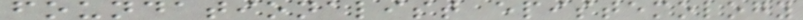foundationalist epistemology
